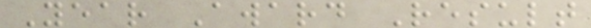Year Award Result
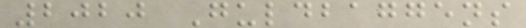2020 Guldbaggens
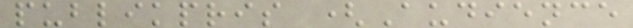publikpris (Audience
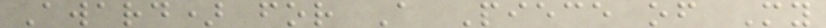Award) for A Piece of My
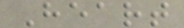Heart
